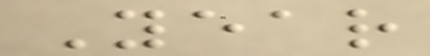Year
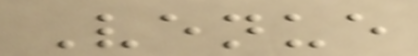Venue
